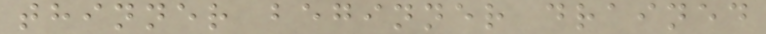thinner beginner drained
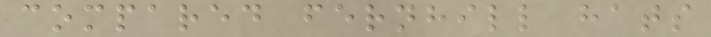compared fernhill hats
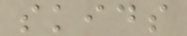skids
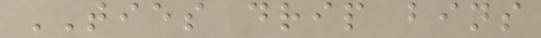TIES drip bins
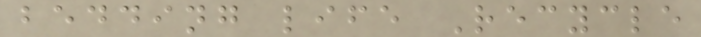bedding life Recycle
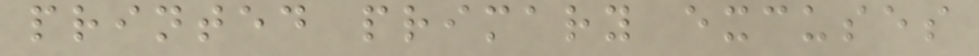printed primary excuses
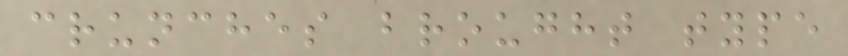crunches brought type
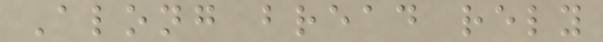Along bread rely
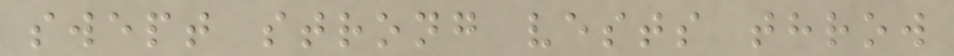swept strong vests throw
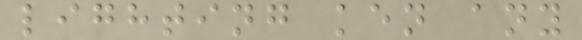lighting ken any
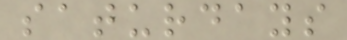saturdays
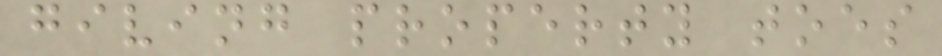giving property toes
